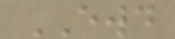EWD
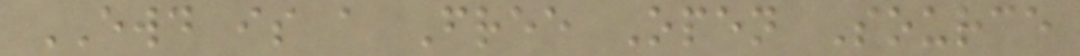EWD is a Free Open Source
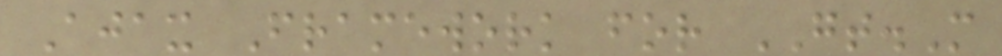Ajax Framework for GT.M
